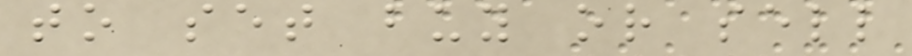to set buy or sell
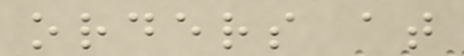orders at
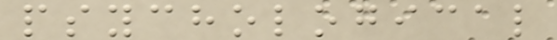psychological
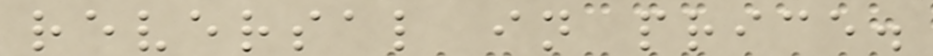reversal in price.
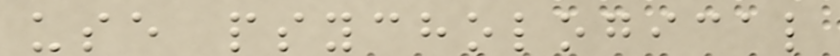use psychological
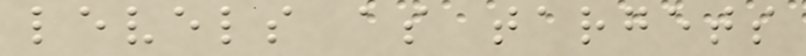levels as targets
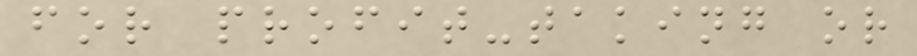for profit-taking or
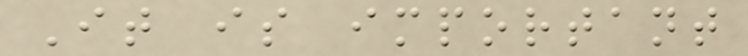It is important
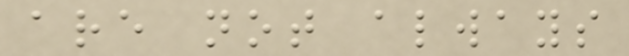are not always
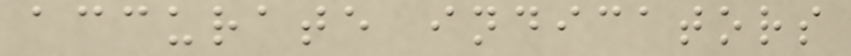accurate indicators
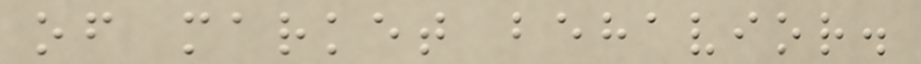of market behavior.
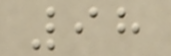98
